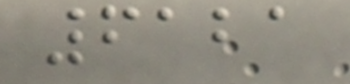6121
